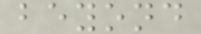beyond
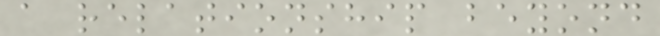a relationship beyond
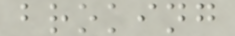broking
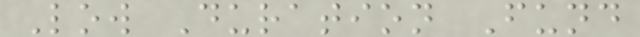Low Duration Fund
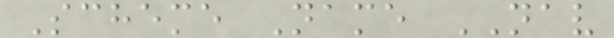Scheme Name NAV
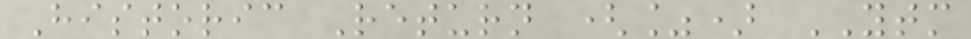Historic Return (%) YTM
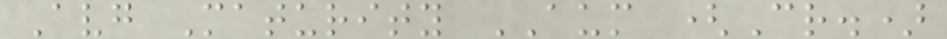Avg Maturity AUM (Cr.)
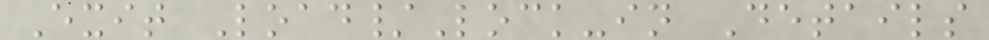Exit Load/Lock-in Details
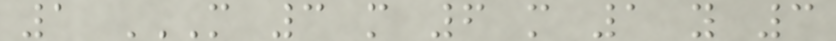1 M 3 M 6 M 1 Y 3
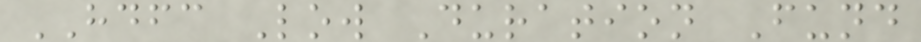HDFC Low Duration Fund
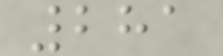281
